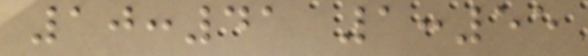10:41 1:55
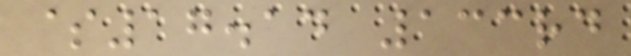$17.14 133rd
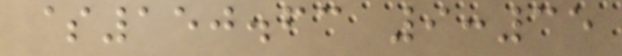$150.63 9:35
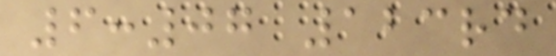6:07 123rd
